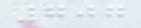707
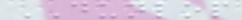DUNLOP
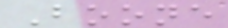Boone
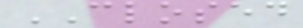CLOSED
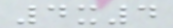4x4
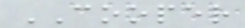COOPER
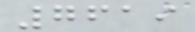7619
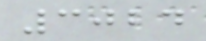3024
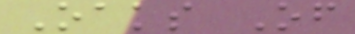Oaks Of
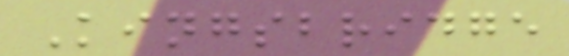Kingsbridge
